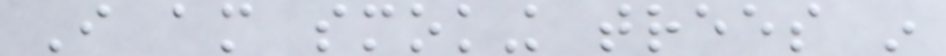I am smoking trees in
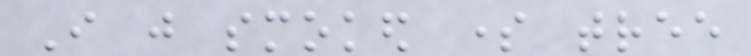I just smoked some tree
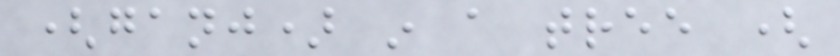(ganj) in a tree (
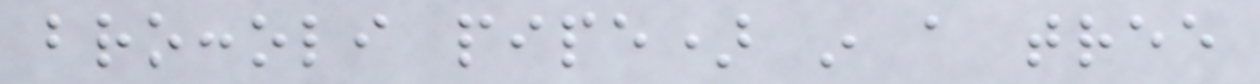broccoli pipe) in a tree
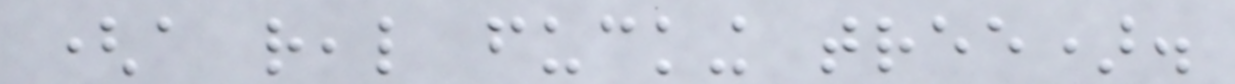(a real fucking tree).
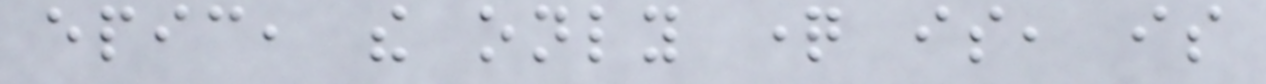epic, the only question is, is
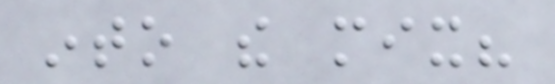into the mix?
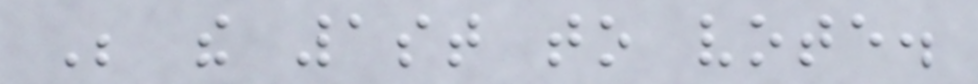Be the 1st to vote.
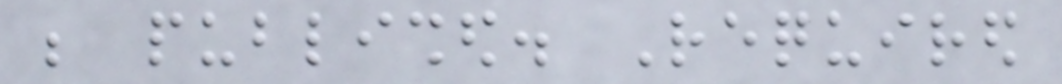be published. Required
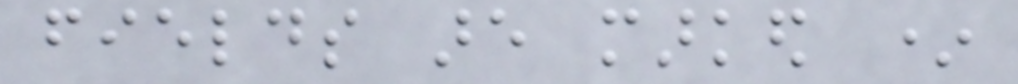fields are marked *
